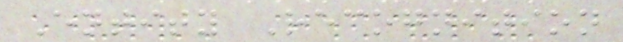Entity Recognition
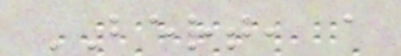BERT, a
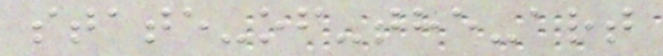state-of-the-art
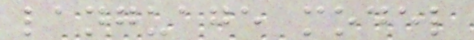language model
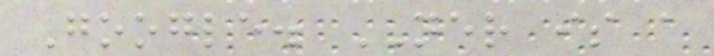Google. NER is a
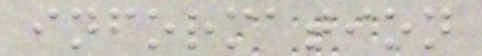information
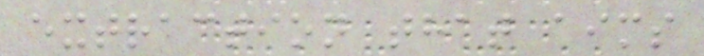extraction that aims
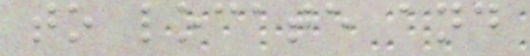to locate and
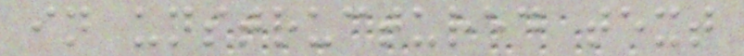in unstructured text
